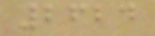2624
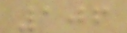106
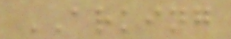ARKING
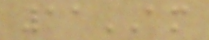11AM
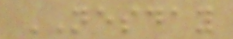NESDAY
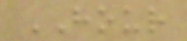HOUR
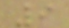9
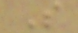S
